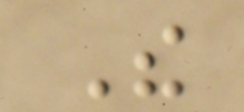The
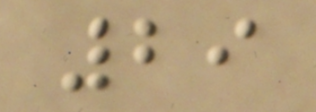29
